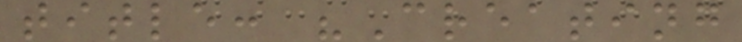title: "Creating
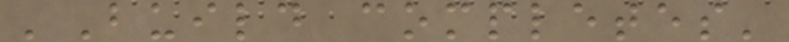'Build completes'
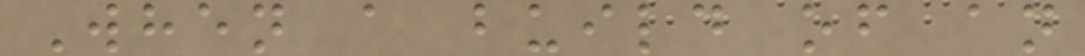When a build of an
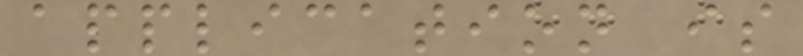application is
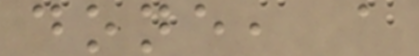done, a
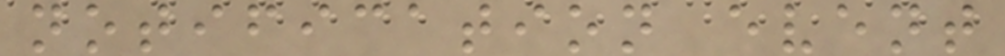notification event
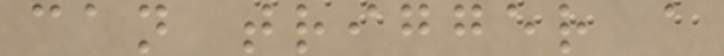can trigger a
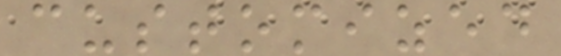customized
